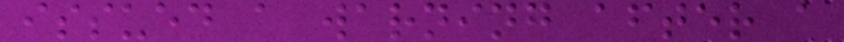issued a warning after a
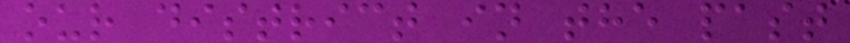our district in the past
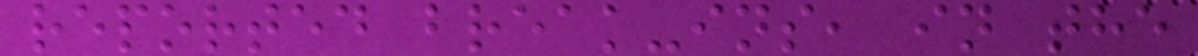reported break-ins, in the
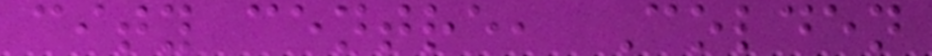city centre, Colden
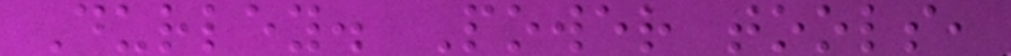Durley. Power tools,
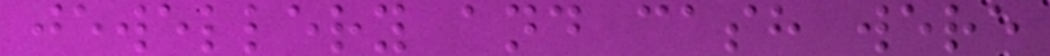jewellery and cash were
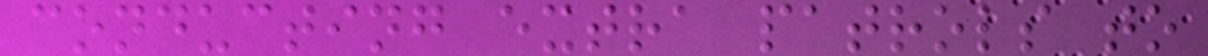conducting extra patrols to
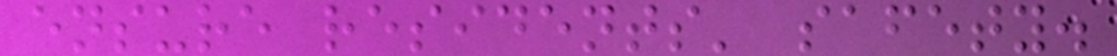ensure residents' safety.
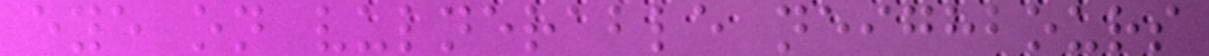eye on vulnerable neighbours
